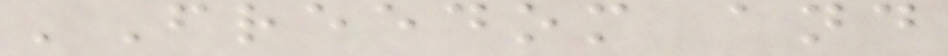'Freedom and
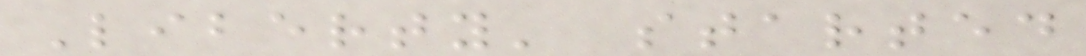Liberty' started
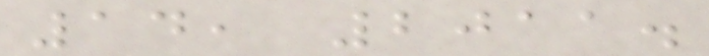14, 2011.
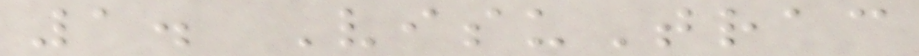1. VisuTrac
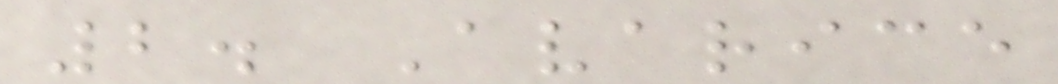2. Avarice
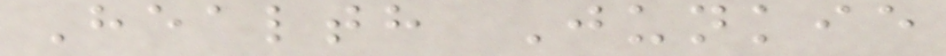Health Junkie
